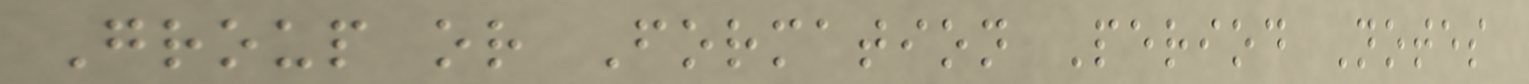Group or Formation Period Notes
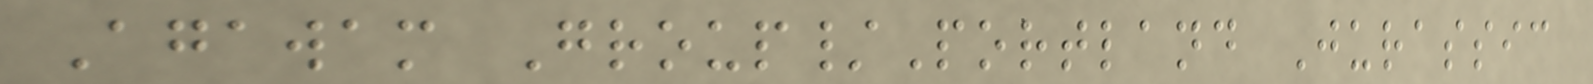Agawam Group/Portland Jurassic
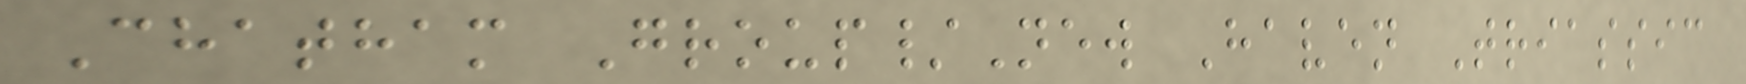Chatham Group/New Haven Triassic
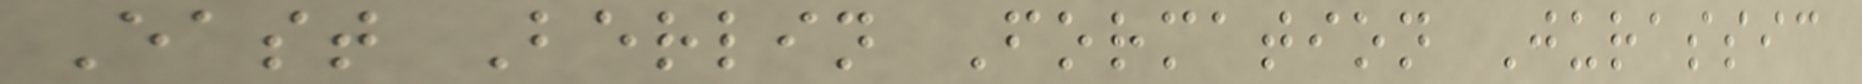East Berlin Formation Jurassic
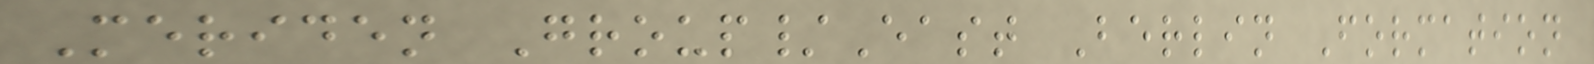Meriden Group/East Berlin Formation
